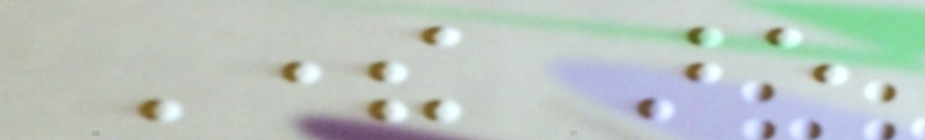There are
